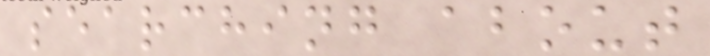searching about
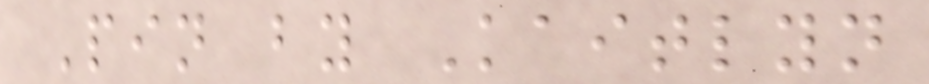Pin by Kaitlyn
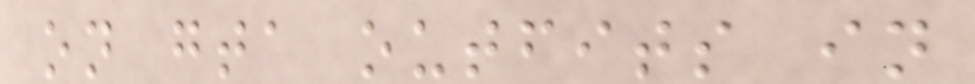on gta outfits in
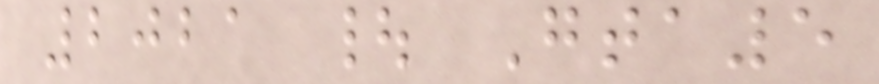2021 | Gta5
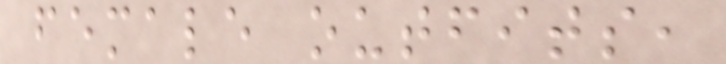female outfits,
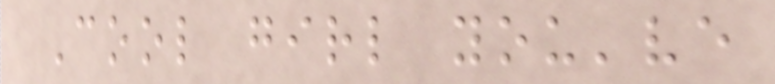Cool girl you've
